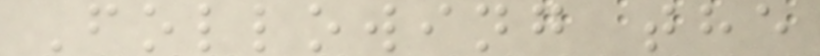Following the
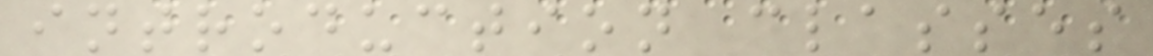introduction classes
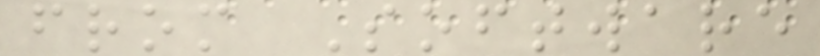from Software
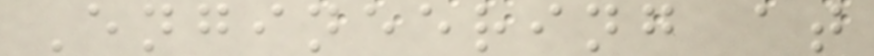Engineering at
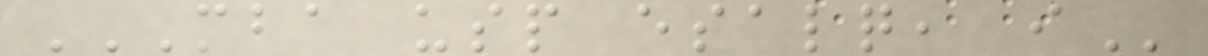MBA USP ESALQ, I
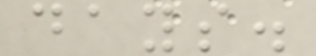days.
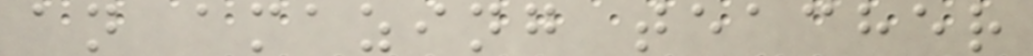an amazing teacher
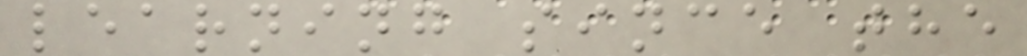learning since the
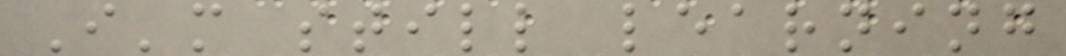I'm still learning
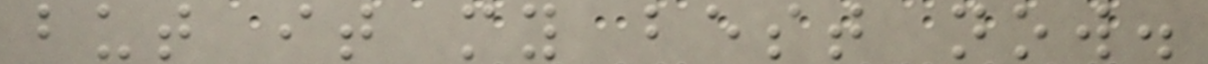but it my best now.
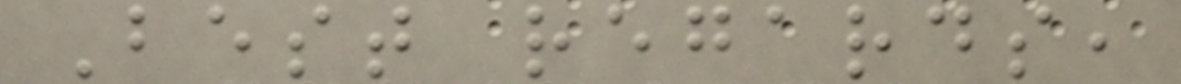Best regards,
